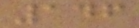146
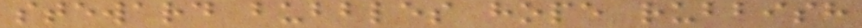steward bubbles hope rubbish
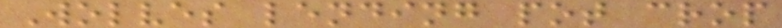Wolves lending pot crop
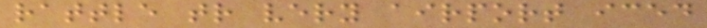rattle tr very airport iced
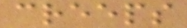creeps
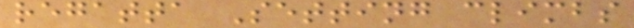regatta Setting climbs
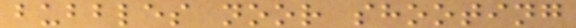bubbles noor shooting
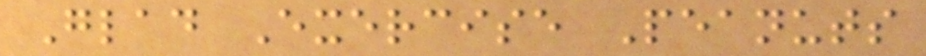Glad Exercise Peanuts
